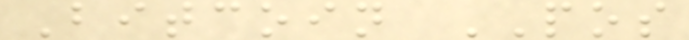Bitcoin POS
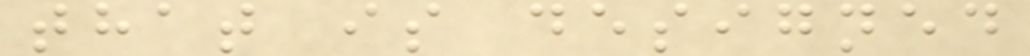that is designed
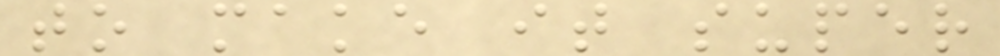to make it super
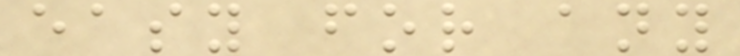easy for any
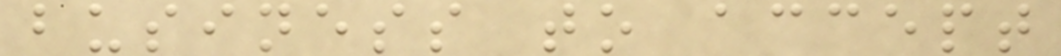business to accept
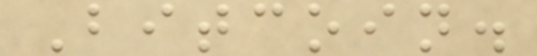Bitcoin.
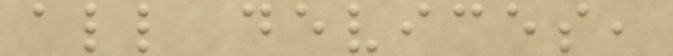all devices,
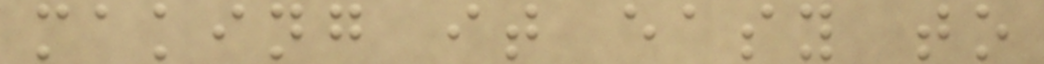making it easy to
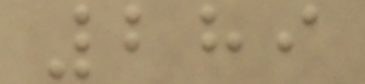289
